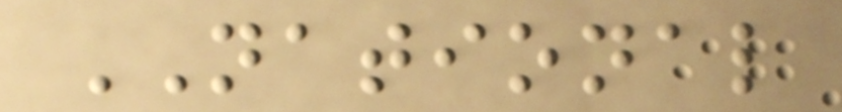NATIONAL
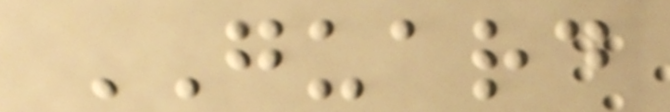GUARD
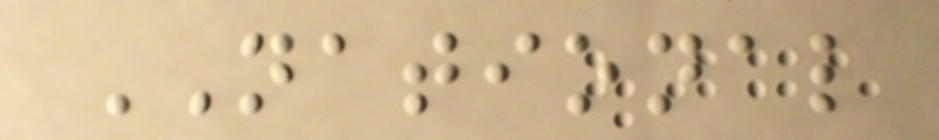NATIONAL
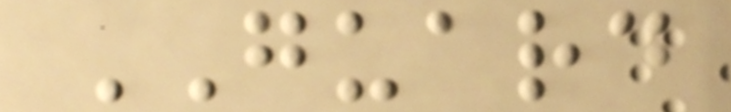GUARD
